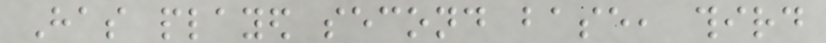Has played second base, third
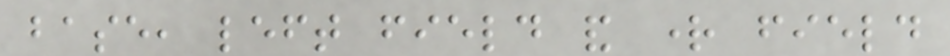base, left field and right field
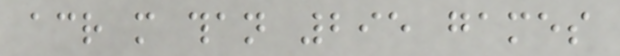across more than 295 games
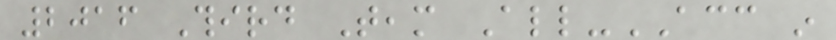2016 Third Team All-ACC in
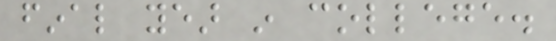final year in college.
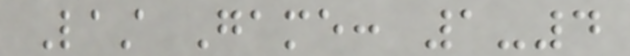Last Game: 1-4
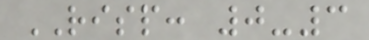RISP: 0-3
